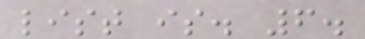list is. 6.
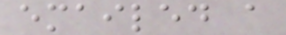emailed a
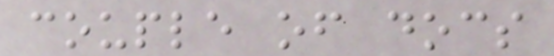couple of docs
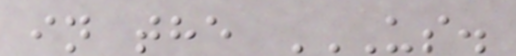in the US.
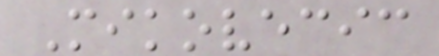Mikovecic
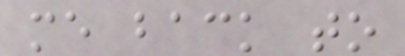me back to
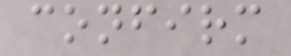confirm
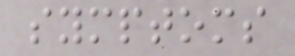symptoms
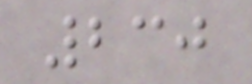230
